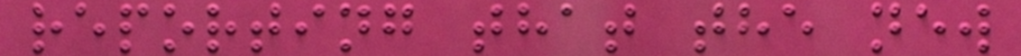reporting that the new
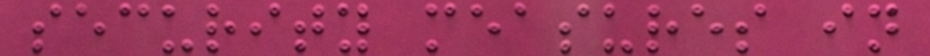security measures in
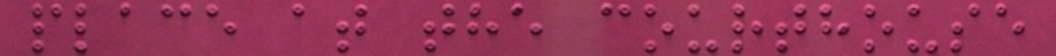place at the courthouse
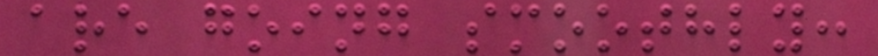are going smoothly:
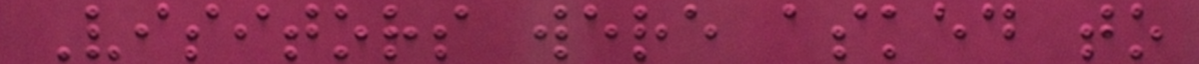Visitors were asked to
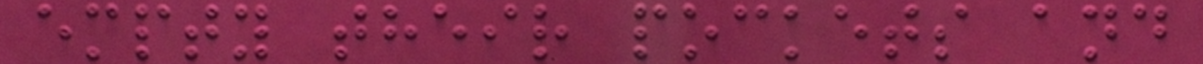empty their pockets and
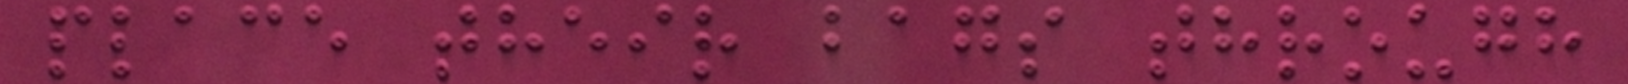place their bags through
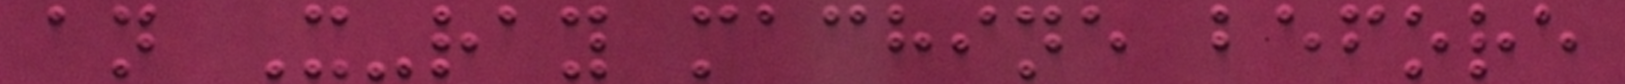an X-ray machine before
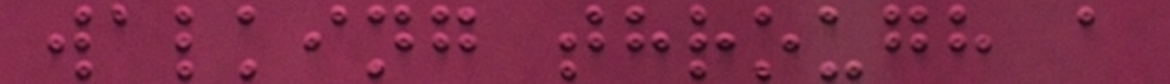walking through a
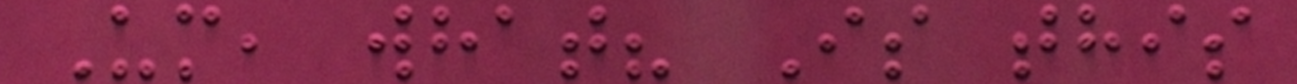Um, what? Is this
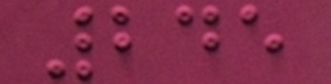245
